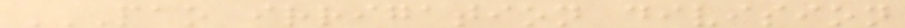PAO IRRIGATION DIVISION
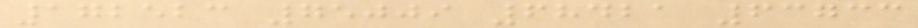172523 75009 68421 63733
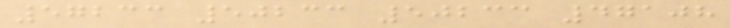57233 50233 50233 47108
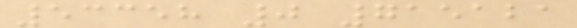53358 0 715121
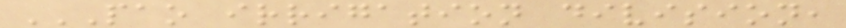PAO IRRIGATION DIVISION,
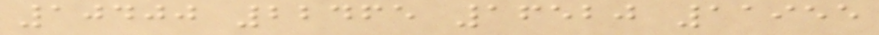10400 22465 16520 11955
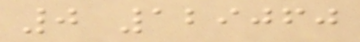0 129060
